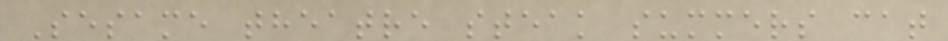Sesame theatre steak summers cat
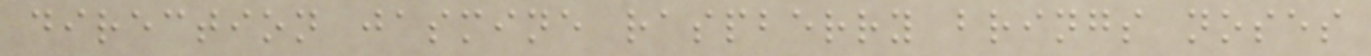direction jasmine raspberry brings noses
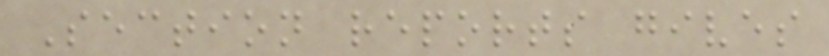Section reports gives
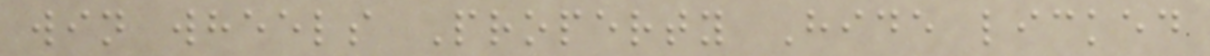win wheels Property Hide licked
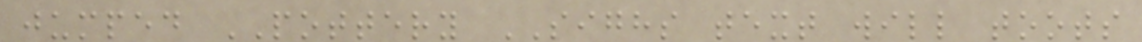jumped POTTERY SIGHS text will toots
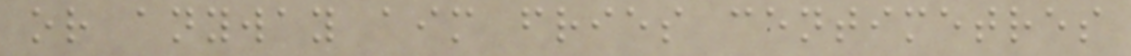or anyway aim fries centimetres
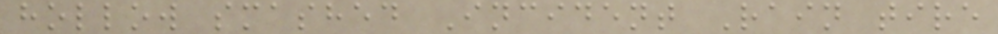hollow smashed Incident Rain tire
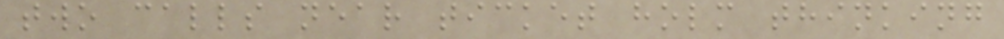two calls near ticket holm thinking
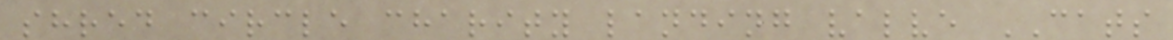shred circle charity landing valve CATS
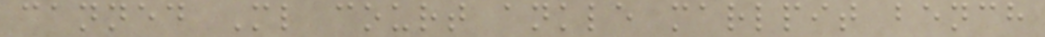canned Ml court ankle marlpit bench
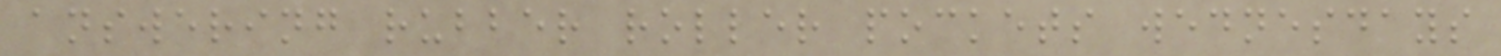answering rubber roller pockets wednesdays
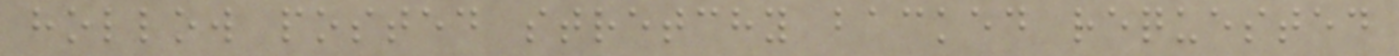hollow posted stretchy backed requested
